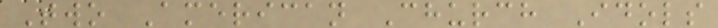Two American Church Idols
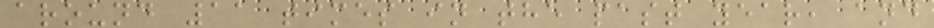around 11 times in the past year, and
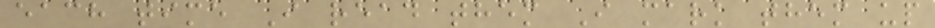each time I read them I mark them up
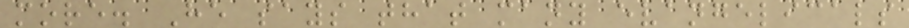more. He says that many evangelicals
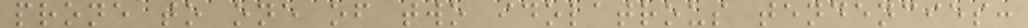prone to one of two idolatrous tendencies:
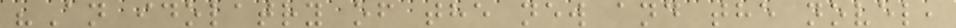"An idolatry of the new and the novel,
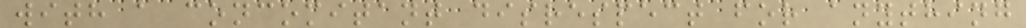with a concomitant disrespect for anything
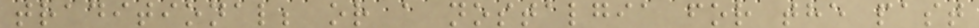traditional; or a nostalgia for the past
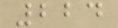224
